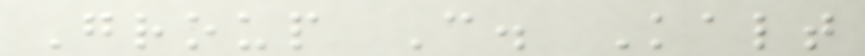Group C. Kalt
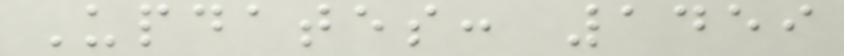Updates: 1459
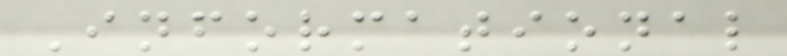Informational
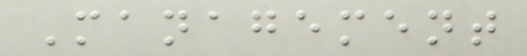Management
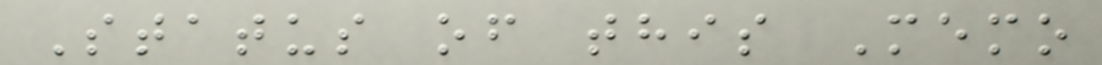Status of this Memo
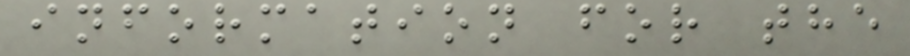information for the
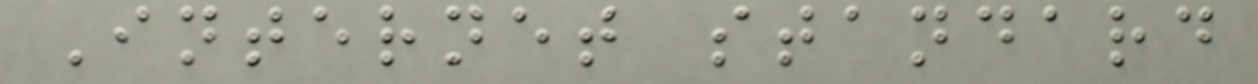Internet standard
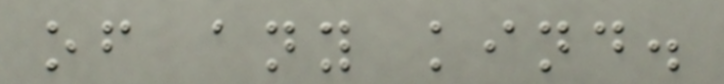of any kind.
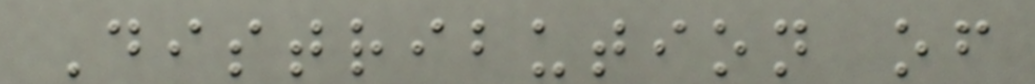Distribution of
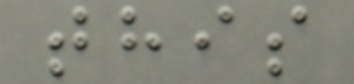this
